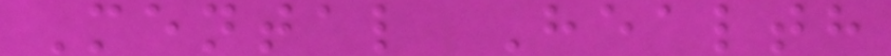Mental Health
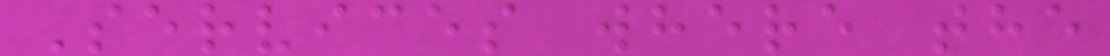Services where the
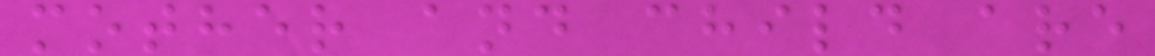mother and child are
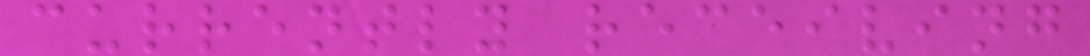currently receiving
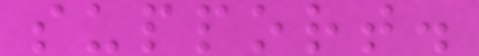support.
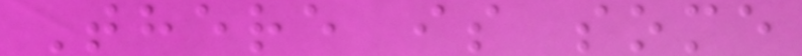There is some
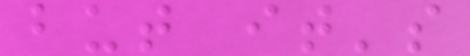but it's
